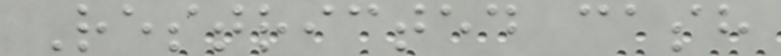Restricted cash
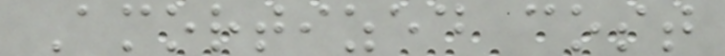Amortized cost
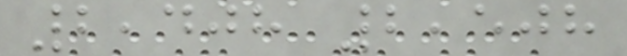2,408 2,508
